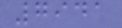7941
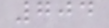704
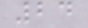24
